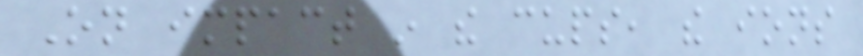On impact in the cups, the ions
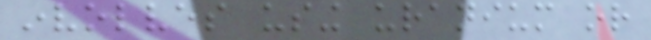involves using uranium or
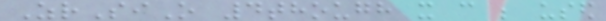ZrSiO 4though it can be used
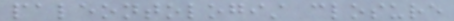paleontologist closure
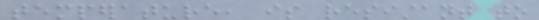temperature, is resistant to
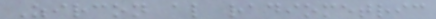Zircon also radiometric
